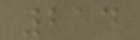214
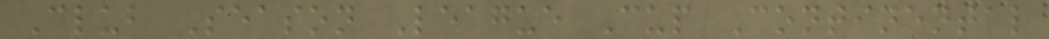Club Season League Cup Continental
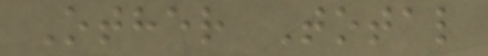Other Total
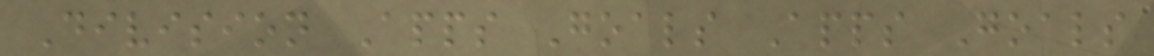Division Apps Goals Apps Goals
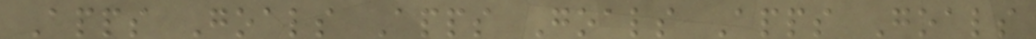Apps Goals Apps Goals Apps Goals
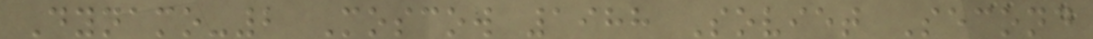Dynamo-2 Moscow 1988 Soviet Second
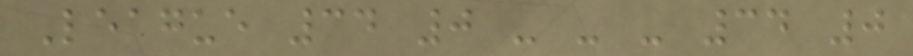League 34 0 - - - 34 0
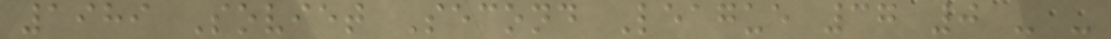1989 Soviet Second League 37 0 - -
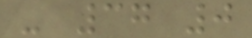- 37 0
